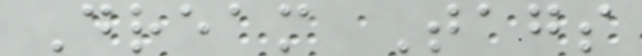Dream Tags
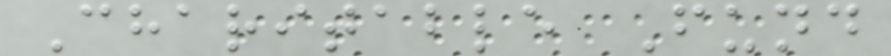Charitable Fund
